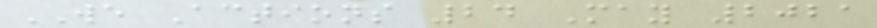WE Actions 24 May 2021
